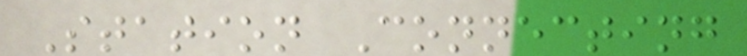Station Connecting
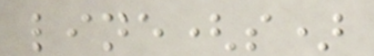line(s)
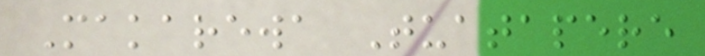Makarewa Tuatapere
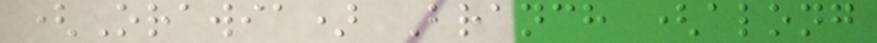(Orawia) Branch (along
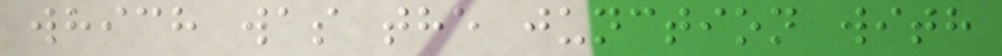which was the junction with
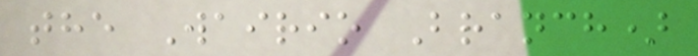the Wairio Branch)
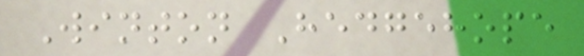Winton Hedgehope
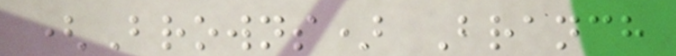(Browns) Branch
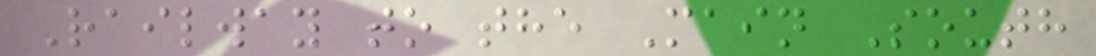Railway to the Main South
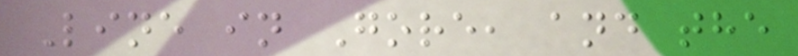Line in Gore, and the
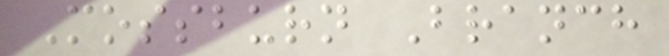Mossburn Branch
